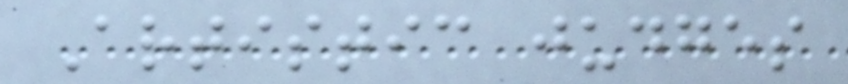Artistic judges
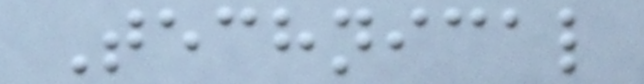Technical
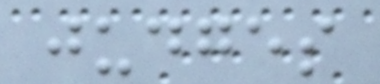judges
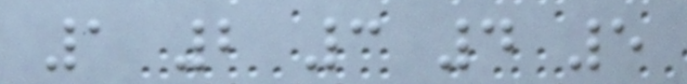1 2 3 4 5
